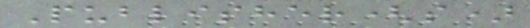Publisher(s)
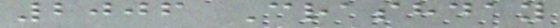2006 Crashday
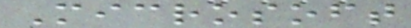Microsoft
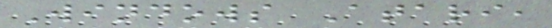Windows Atari,
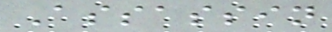Assassin
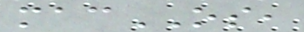macOS,
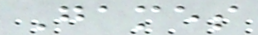Games
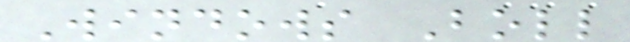Windows Boll
